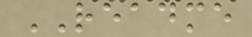README
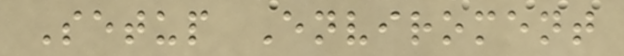Setup Enviroment
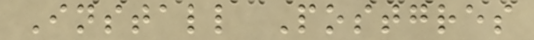Install Postgres
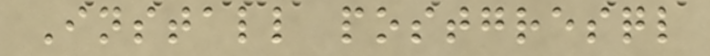Install postgresql
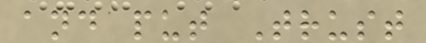and put Trust
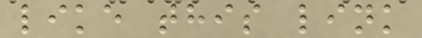like this link
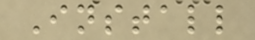Install
